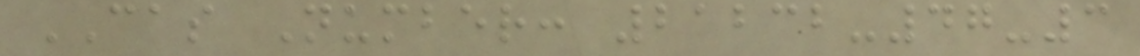CAS Number: 21232-47-3
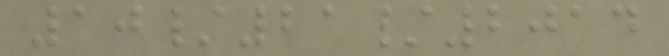10/21/2014
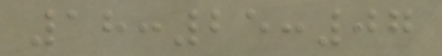18:25:07
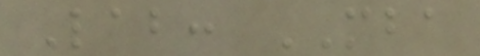Lab: MBA
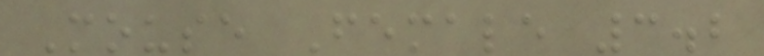Mouse Female 3.2
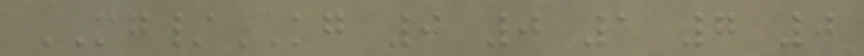MG/KG 0 0 1 7 0
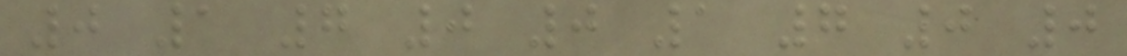0 1 7 0 0 1 7 0 0
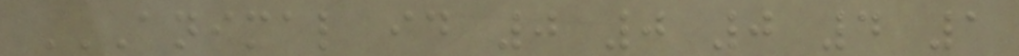ANIMAL ID 0 0 0 4 1
